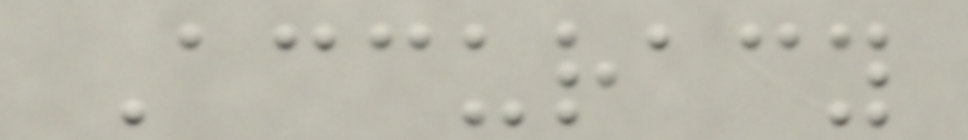Accuracy
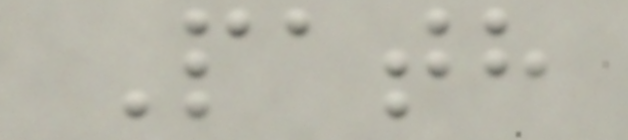Path
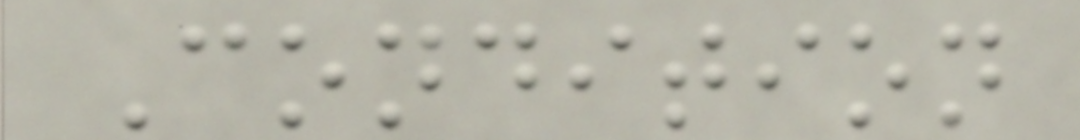Condition
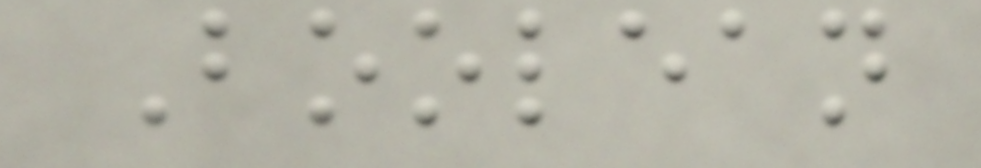Boolean
